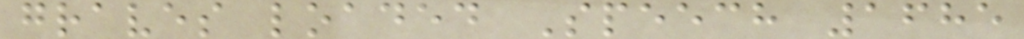graves loaded Speech 1685
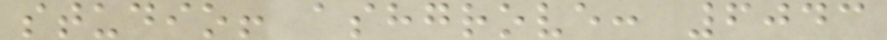studio! ashgrove: 6043
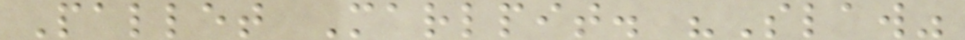Pallet Marlpit. "Slaw"
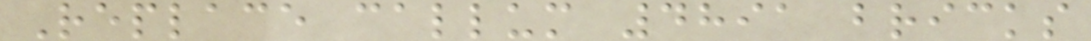Replace callum 4891 bricks
